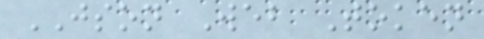JSON Web Token
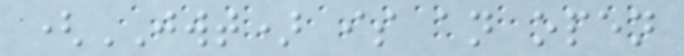(JWT) is an open
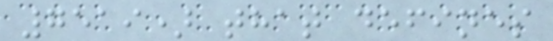7519) that defines
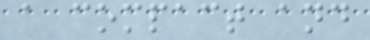a compact and
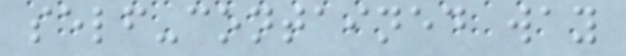self-contained way
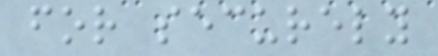for securely
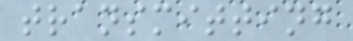transmitting
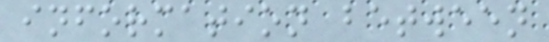information between
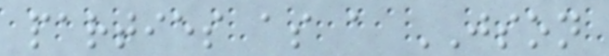parties as a JSON
